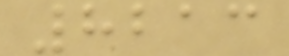8213
